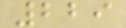229
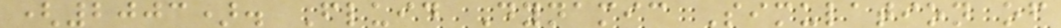(2003). Fluid Dynamic Simulation of
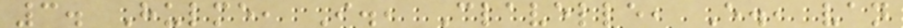3. Hulme, I., Clavelle, E., van
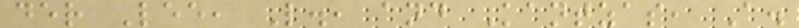der Lee, L., and Kantzas, A.
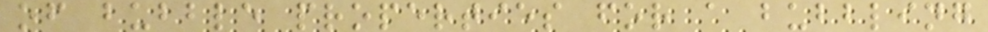of bubble properties for a bubbling
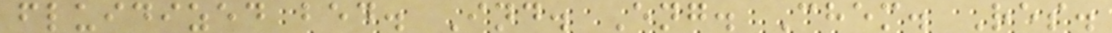fluidized bed. Ind. Eng. Chem. Res.
